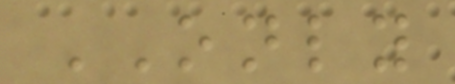ONLY
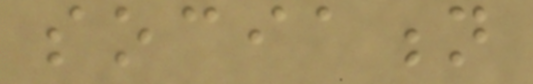sociation
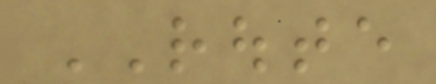ROUTE
